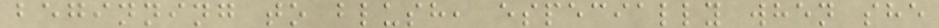beginning to blush, especially when she
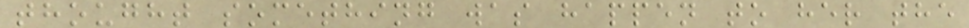thought something was happen to her the
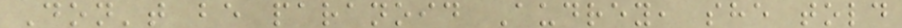Don't be paranoid Audrey, she told
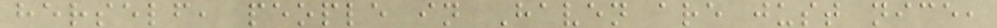herself, people in Haven are just nice,
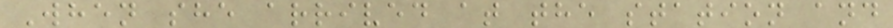When she arrived at the station and
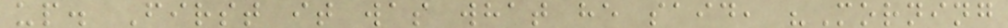up. First it was what he said, "Morning
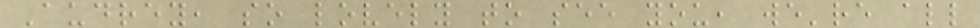Audrey, so lovely to see you, we're all
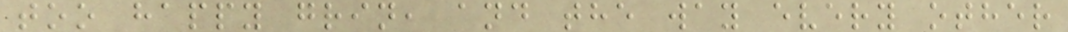too happy grin, and the way every other
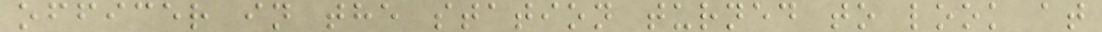officer in the station turned to look at
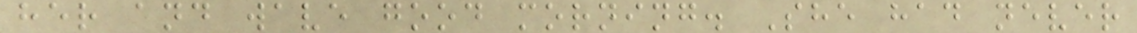her and wave good morning. She had never
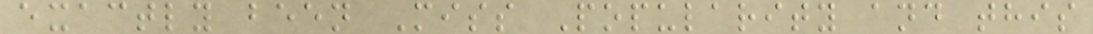exactly been Miss Popularity and this
